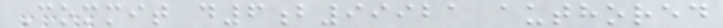Commit d6b99921 authored
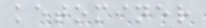ketominer
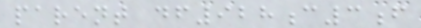parent df928c3f
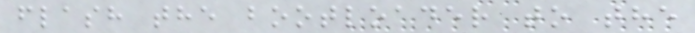flash the bootloader to the
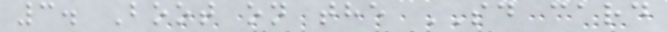3. Boot on the SD card
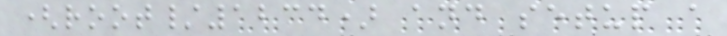(root/1234) and setup a
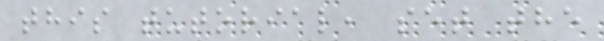this tutorial, set the
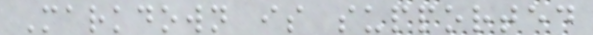Markdown is supported
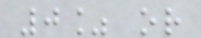0% or
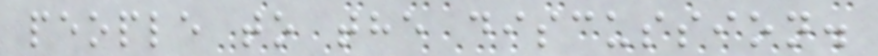people to the discussion.
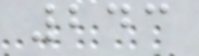243
